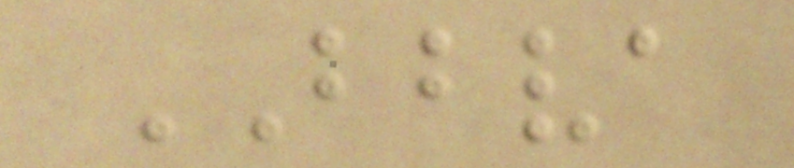BBVA
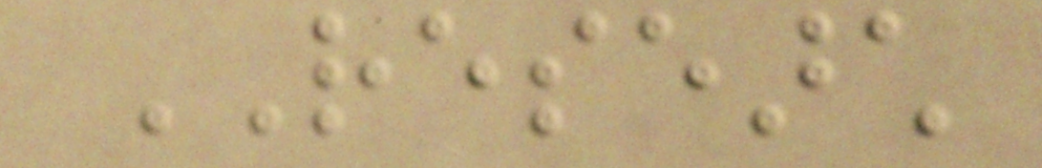RESEARCH
